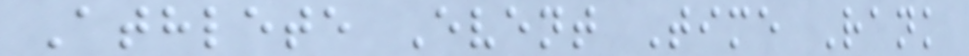Athlete Event Time Rank
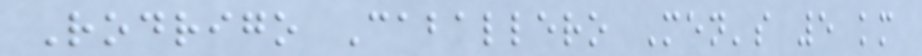Rodrigo Caballero Men's 5 km
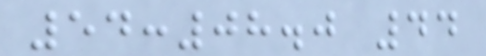54:08.0 44
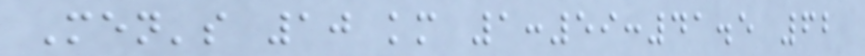Men's 10 km 1:59:41.5 62
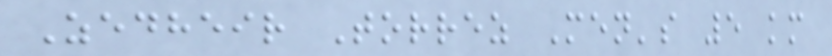Zedheir Torrez Men's 5 km
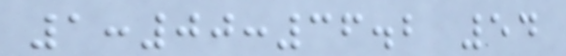1:00:36.2 54
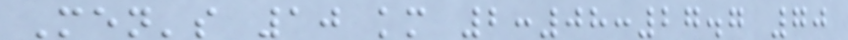Men's 10 km 2:08:27.7 70
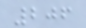206
